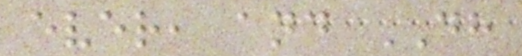ever, and DH
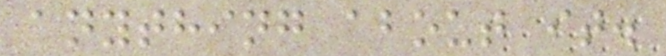anything about it.
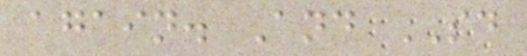again. And SD
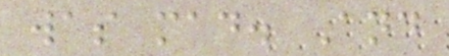was mad. And
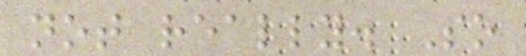not really. So
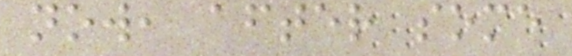now, after some
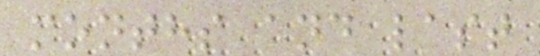months and last
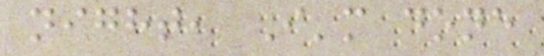night, I'm done
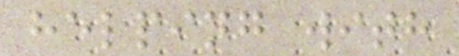helping with
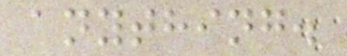anything.
